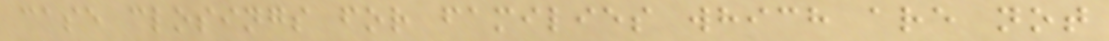case closings for families which are not
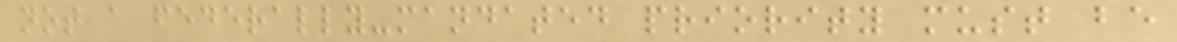not a federally-mandated priority must be
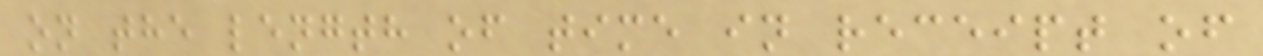on the length of time in receipt of
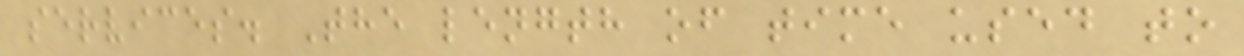services. The length of time used to
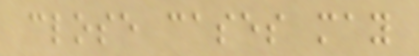close cases may
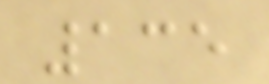135
